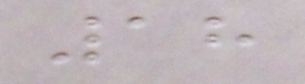18
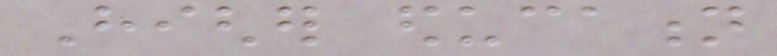Higher education
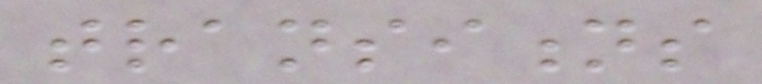transitions
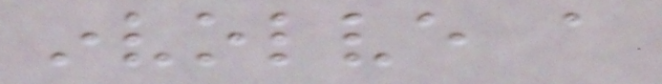involve a
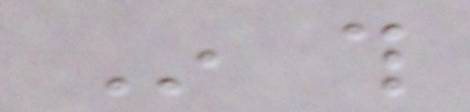In this
